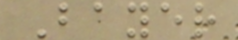Bayer
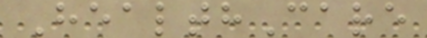HealthCare
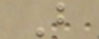B
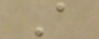A
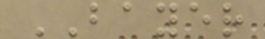BAYER
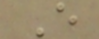E
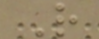R
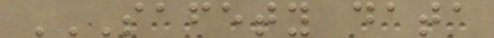SAFETY DATA
